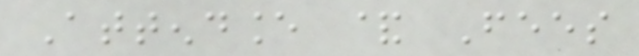Attendance & Fees
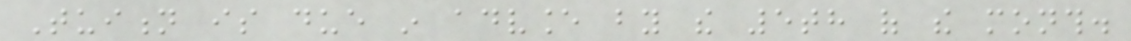Tuition is due in advance by the 5th of the month.
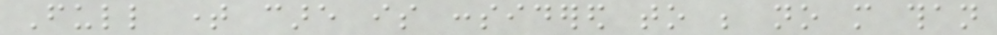Full time care is considered to be no more than
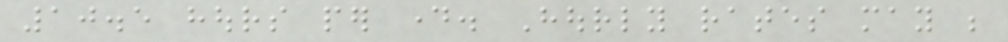10.5 hours per day. Hourly rates may be
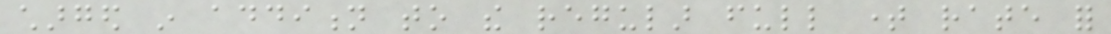charged in addition to the regular full time rate for
